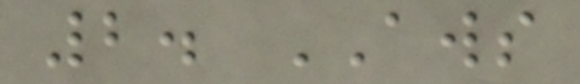2. AWS
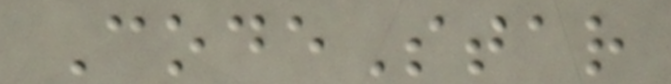CodeStar
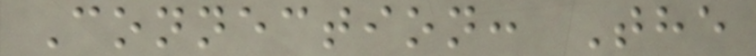Connection: The
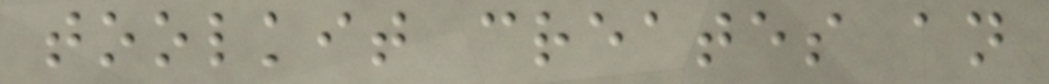toolkit creates an
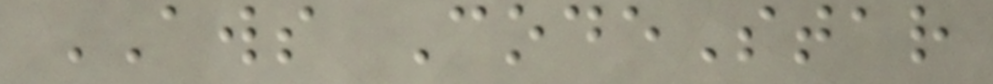AWS CodeStar
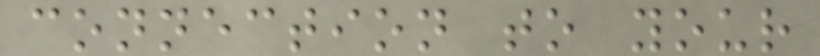connection to your
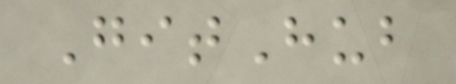GitHub
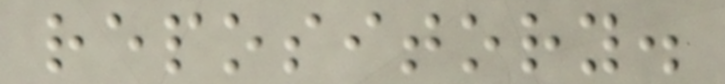repository.
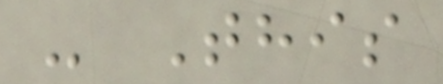- This
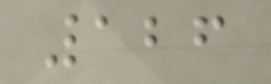126
